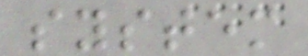system
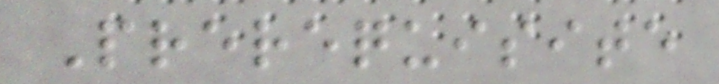Prerequisite
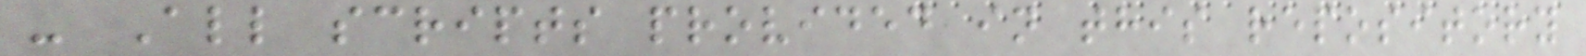- All scripts provided in this repository
